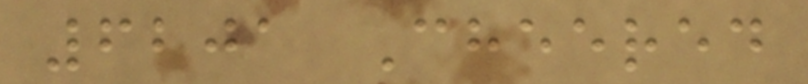6201 Cheered
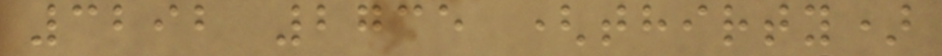3292 2735 (thirty)
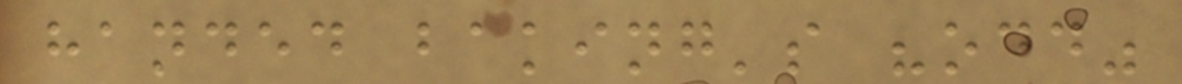handed baking's "odd"
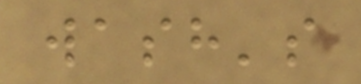wash's
